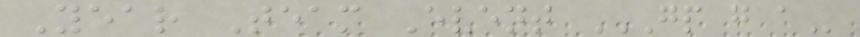Year Team Event GP G A
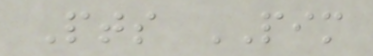Pts PIM
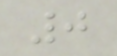0
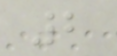2
